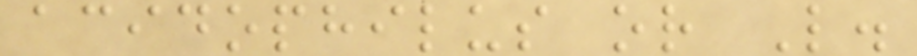acidophilus or L.
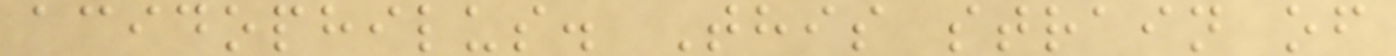acidophilus. This strain of
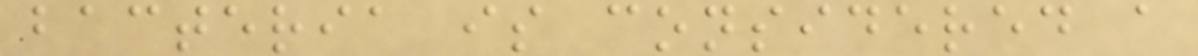bacteria is considered a
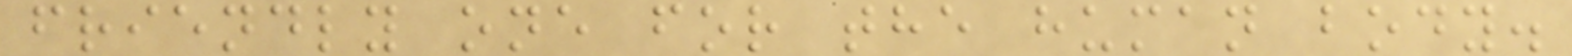friendly one for the human body.
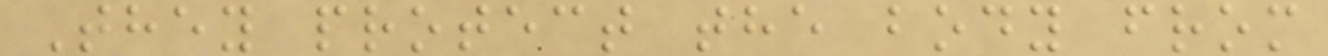They protect the body from
